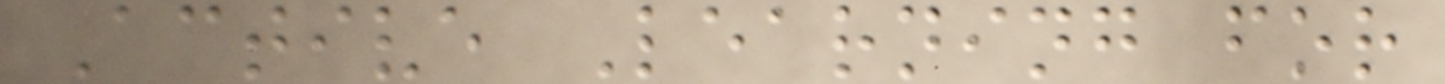Active Learning for
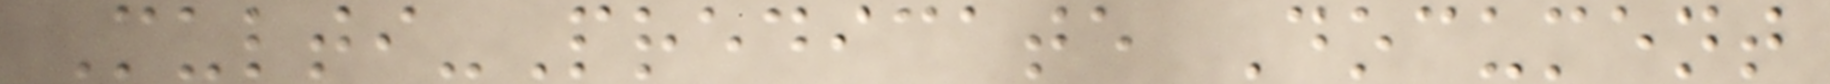Multi-Predicate Document
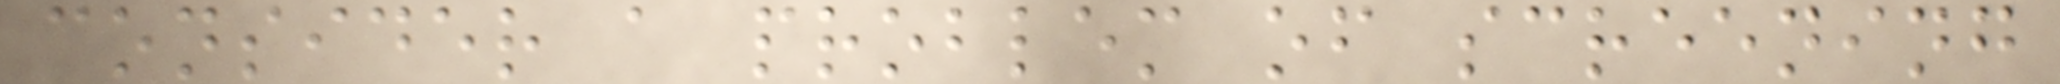consider a problem of screening
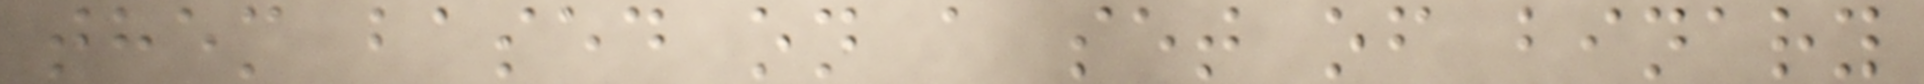them based on a set of binary
